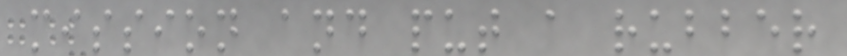mission and put a rubber
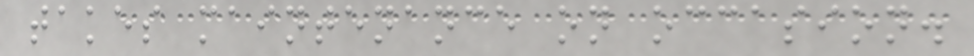takes maintenance on occasion.
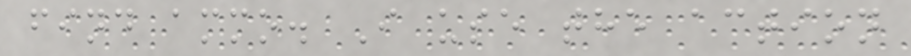find ammo. I use the action
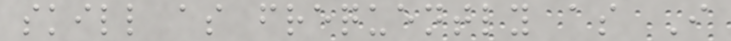skill as frequently as I
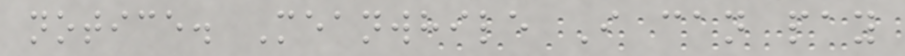notice. Meanwhile I can pay
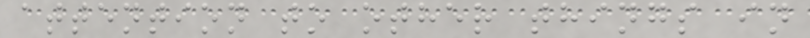attention to other things in
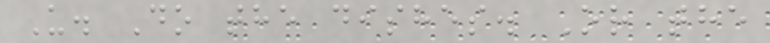U. Do the dishes. Or the
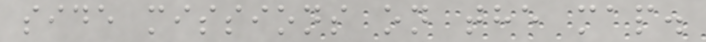side missions on the map.
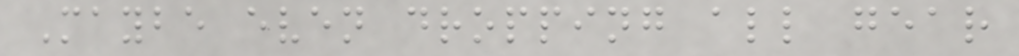Maybe even dropping all gear
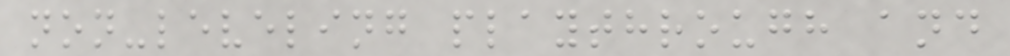non-leveling playthrough and
